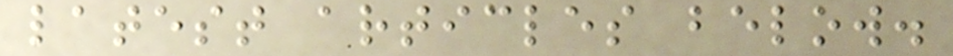latest articles below.
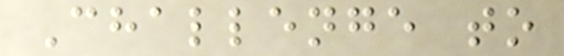Challenge to
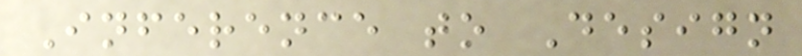Inference to Design
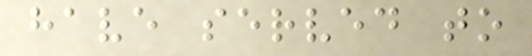have served to
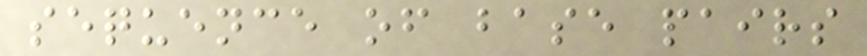sequence of base pairs
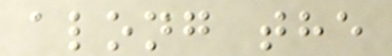along the
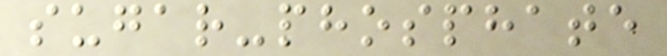sugar-phosphate
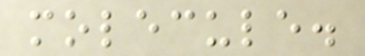molecule.
